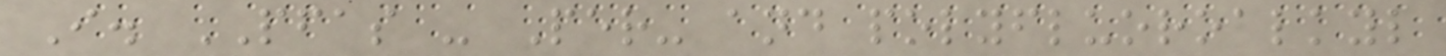I. PFAS - Per- and polyfluoroalkyl
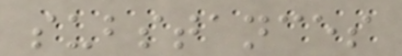substances
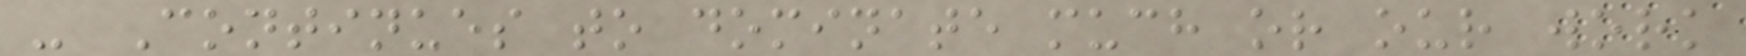- Continues to dominate much or our work
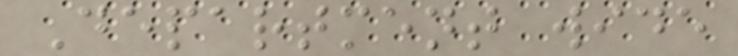Department wide
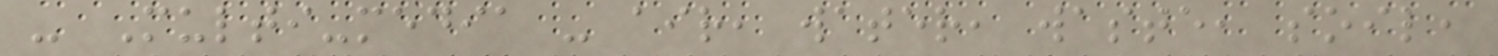- Multi-media - air, water, waste, soil,
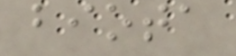biota
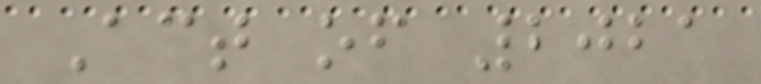Act of 2021
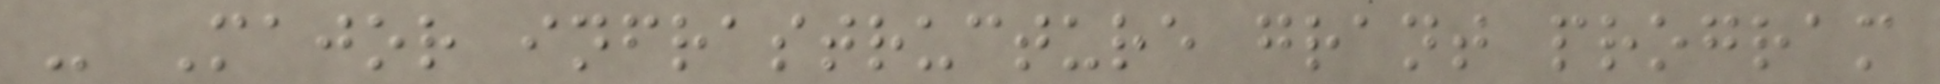- Major infrastructure grant program
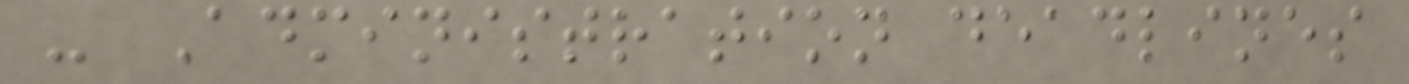- Administration deadlines
